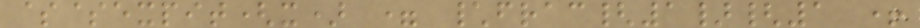$$expit(x) = \frac{1}{1 +
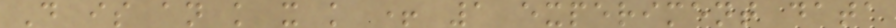D is an k x k + 1 experiment data
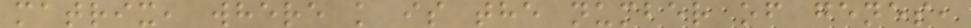matrix, where k is the number of genes,
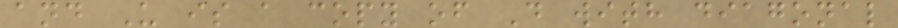and U is a copy of D with diagonal
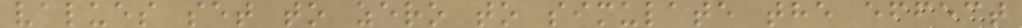values set to zero to simulate the effect
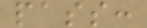pass:
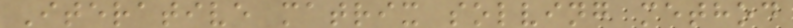Iterative matrix solving method
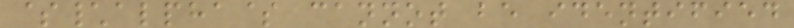$\alpha$ cannot be identified
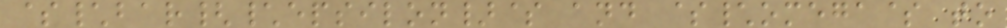$\bar{\epsilon}$ and $\omega$ to
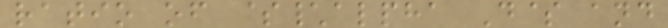ratio of $\alpha D$ and
